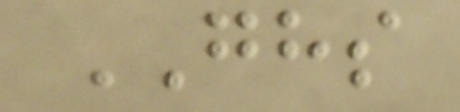GHS
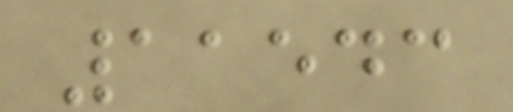11543
